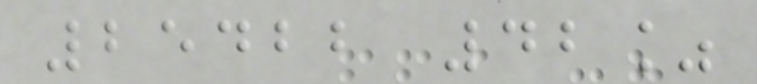25422 42%
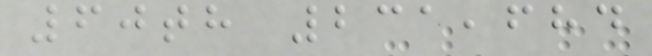60th 231,684
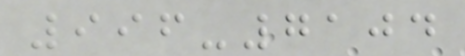996-7104
